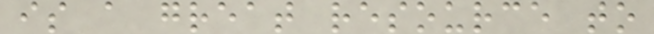is a great resource to
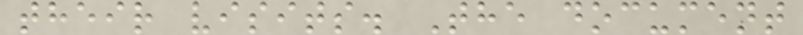their visits. The document
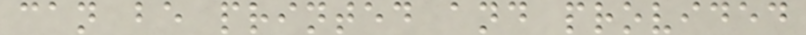can be printed and provided
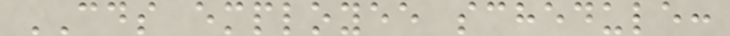CDS employee schedule:
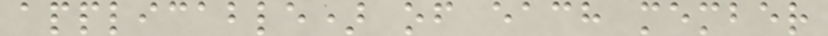applicable) of each member
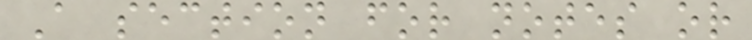A section for notes or
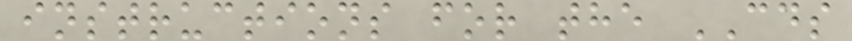instructions for the CDS
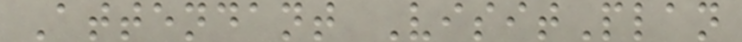Attendant VisitPlan
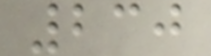230
